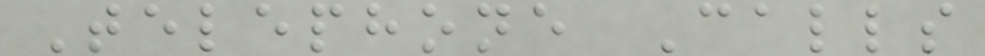Telephone Calls
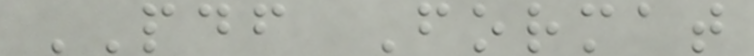PDF Format
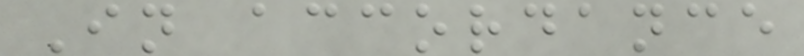In accordance
